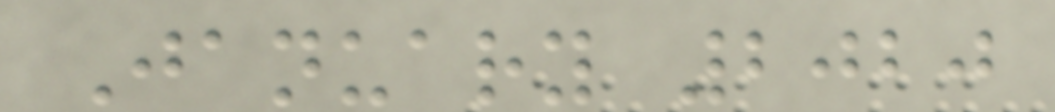January 2020
